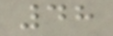48
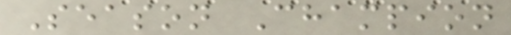Season Champion
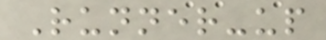Runner-up
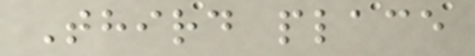Third place
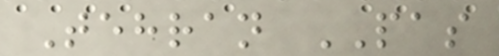Tehran PAS
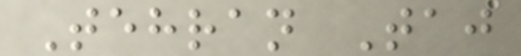Tehran Taj
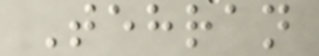Tehran
